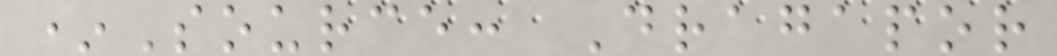*Source: Dragapor
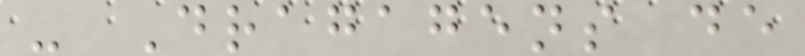- Dragagens de
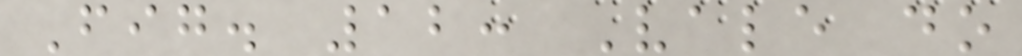Fig. 12: Vale do
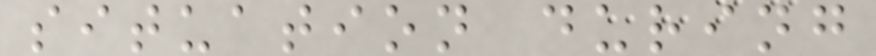situation during
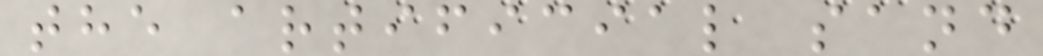the artificial sand
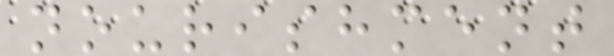nourishment
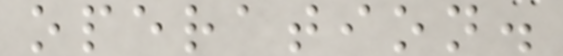operation.
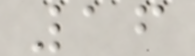16
